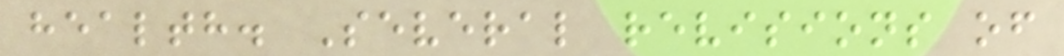health. Several revisions of
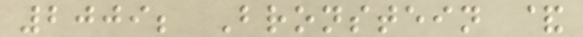2009; Bronstein &
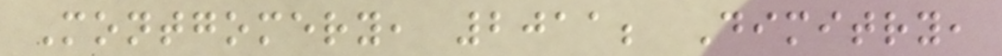Montgomery, 2011; Dimitry,
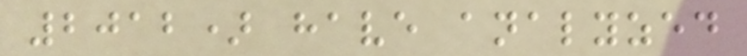2012) have analyzed
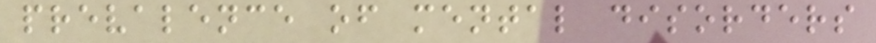prevalence of mental disorders
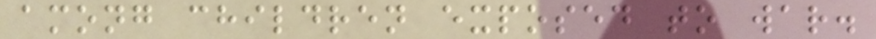among children exposed to war.
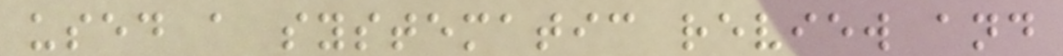used a systematic review and
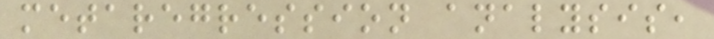metaregression analysis,
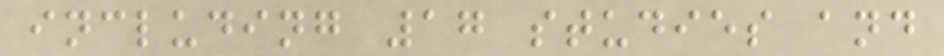including 17 studies and
